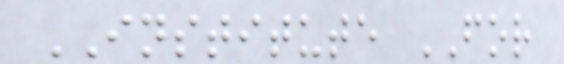INSTITUTE FOR
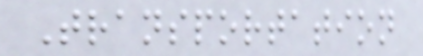Transportation
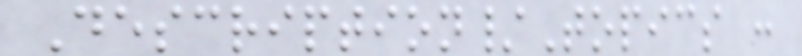Description/Topics :
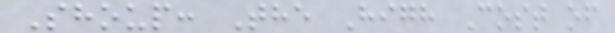Shoup: The High Cost of
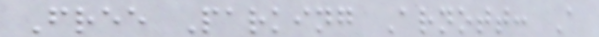Free Parking Arnott: A
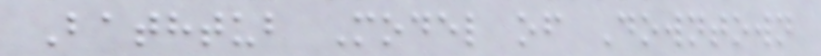Bathtub Model of Downtown
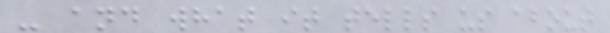- and what it tells us about
